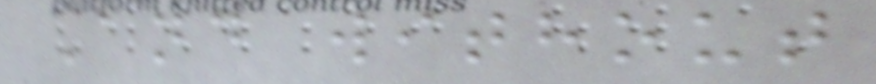And without
